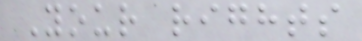Your rights
